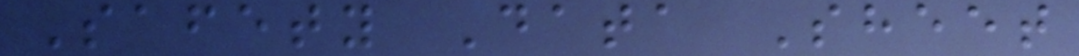Safety Data Sheet
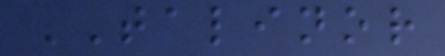TALINOR
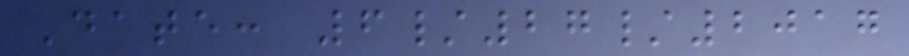Date: 6/27/2017
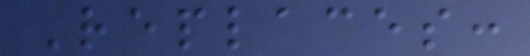Replaces:
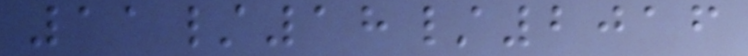11/18/2016
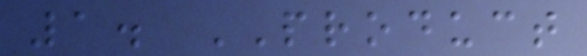1. PRODUCT
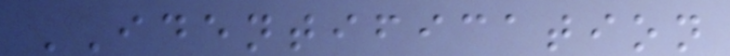IDENTIFICATION
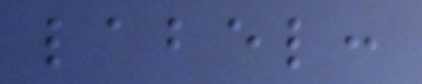label:
